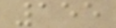155
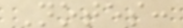Notes:
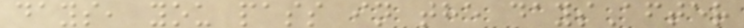days, you pass in the daysAfter
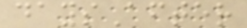daysAfter
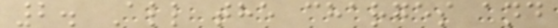2. All the charges and
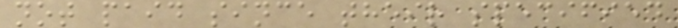not paid since their specified
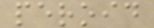peroid
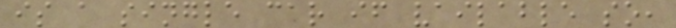is a single car if vailable so,
